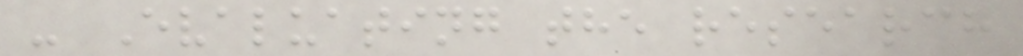- Evaluating the research
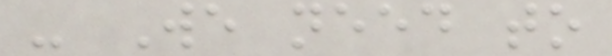- We need to
